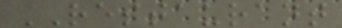RESTAURANT
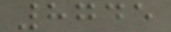8745
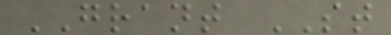GRANT ST
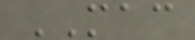MAC
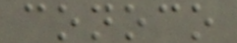conoco
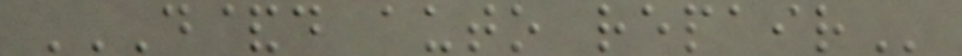D&D AUTO REPAIR
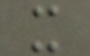x
